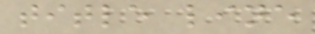title line
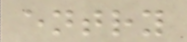entry
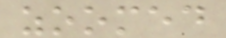zoomed
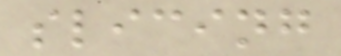slicing
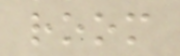room
